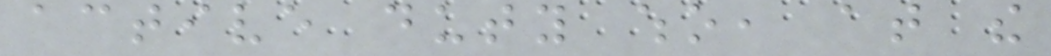active duty who, at the
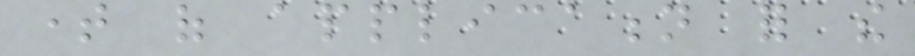time of application for the
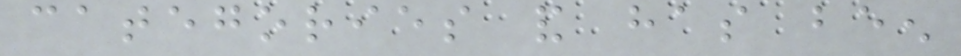categories and has been
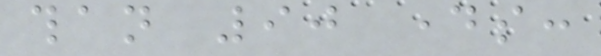than 90 days:
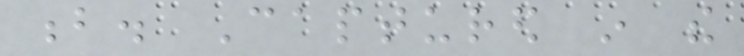b. Captured in the
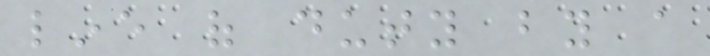line of duty by a
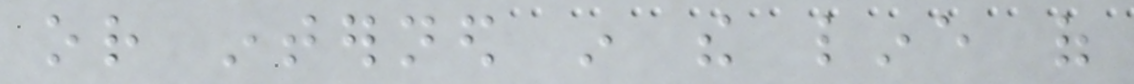or interned in the line of
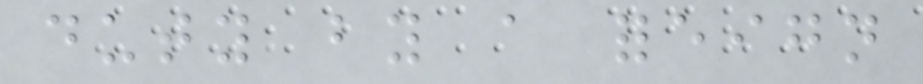duty by a foreign
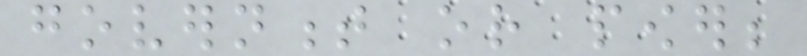government or power;
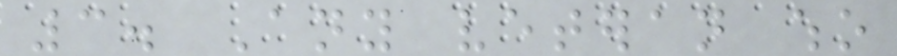3. Any veteran who
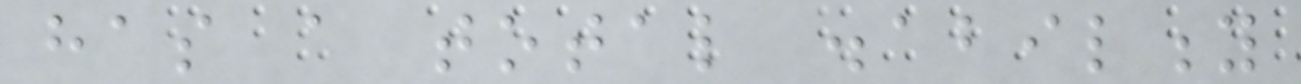has a total disability
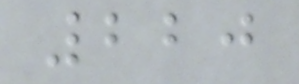220
